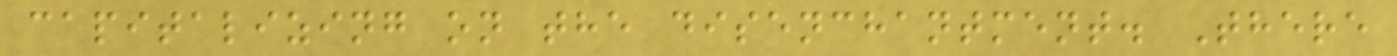capitalizing on the disenchantment. There
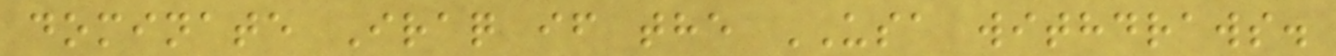dominate Iraq if the USA withdraws.
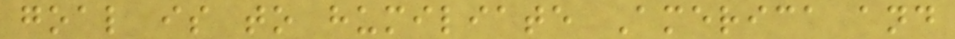goal is to humiliate America and
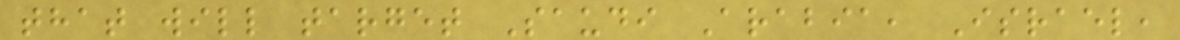that will target Saudi Arabia, Israel,
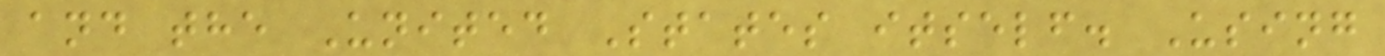and the United States itself. Using
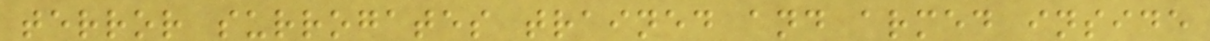terror surrogates trained and armed inside
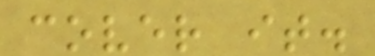cover it.
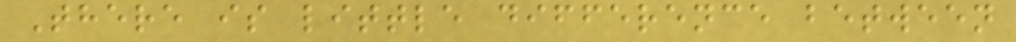There is little difference between
